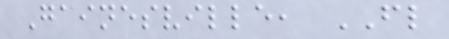Gainesville, FL
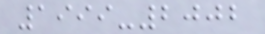1999-2002
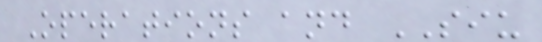Operations and SIU
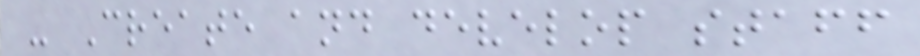- Create and develop staff
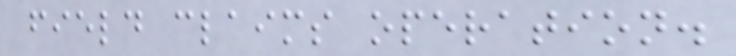field claims operation.
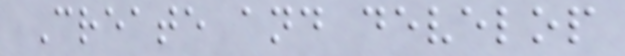Create and develop
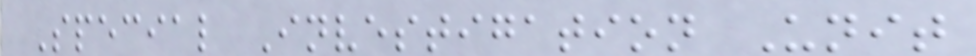Special Investigation Unit
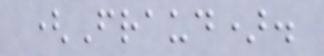(Fraud).
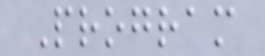Program
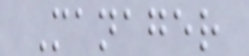Manager
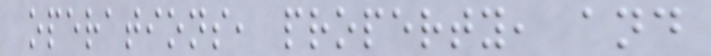operations, property, and
